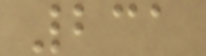231
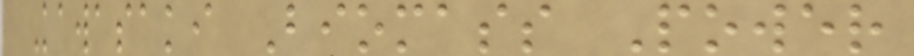Kawasaki Biomass Power
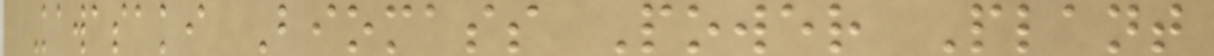Kawasaki Biomass Power Plant
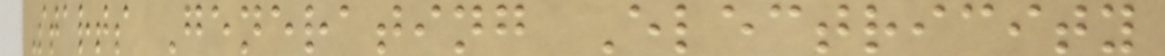Starts Generating Electricity
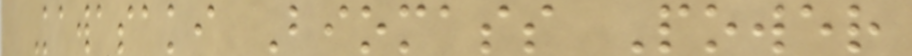Kawasaki Biomass Power
